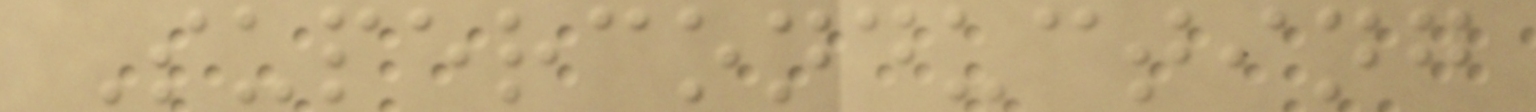Superconducting
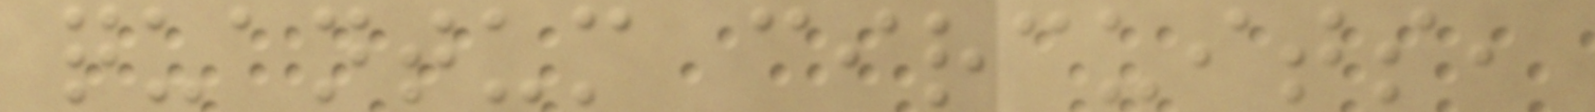quantum circuits,
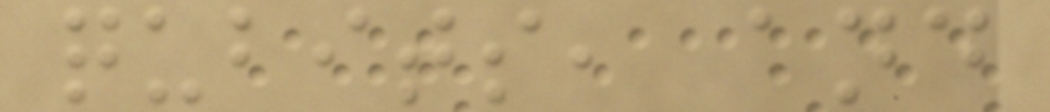qubits, and
